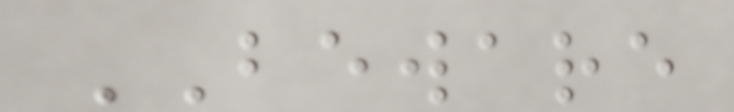BEWARE
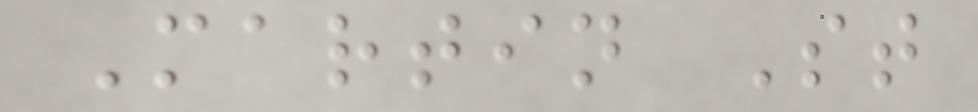Martin St
